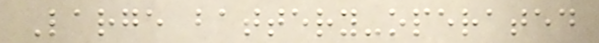Large battery-operated
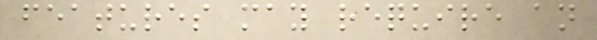features may require an
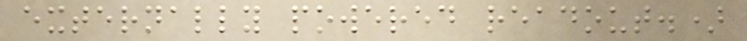externally powered readout.)
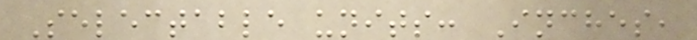Selectable units: Inches,
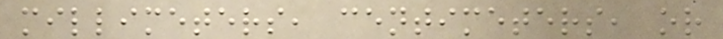millimeters, centimeters, or
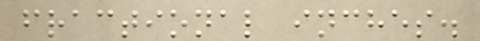fractional inches.
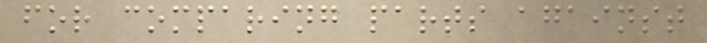for comparing parts against
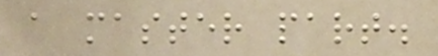a master part.
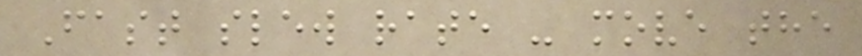Fast slew rate - move the
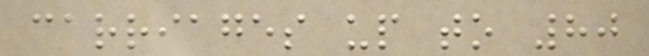carriages up to 80
